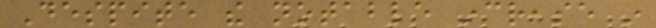Despite the notable increase in
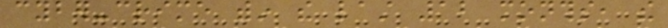cyber-crime within the last 12 months, the
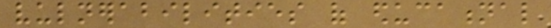vulnerabilities of educational
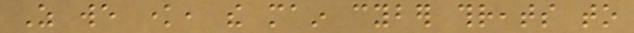As we know, the main cyber threats to
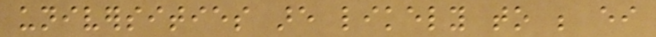universities are likely to be either
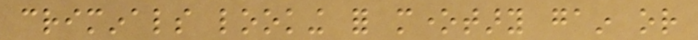criminals looking for monetary gain or
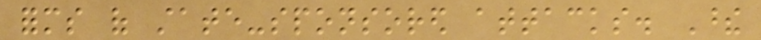forms of state-sponsored attacks. These
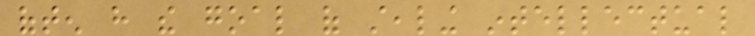often have the goal of stealing intellectual
